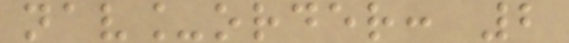nav_order: 2
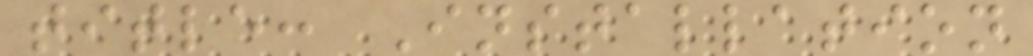title: Installation
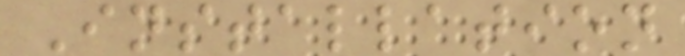Installation
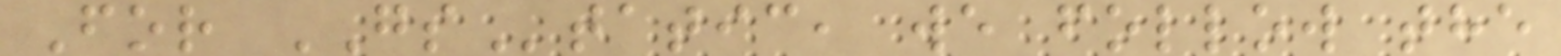For GStatic, we follow the
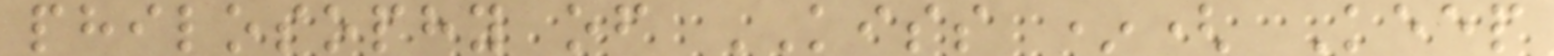philosophy of KISS *( Keep
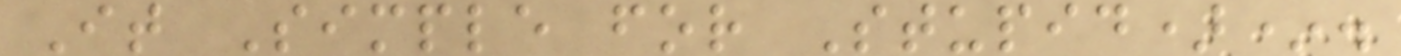It Simple for Stupid)*.
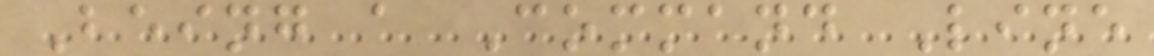Being a Command Line
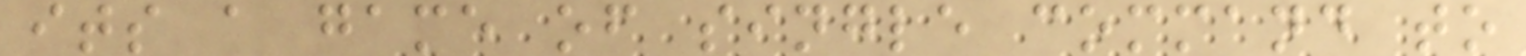its a game of single command to
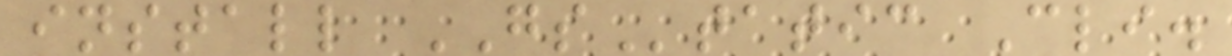install GStatic Cli.
